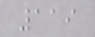119
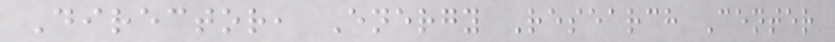Director, Energy Research Center
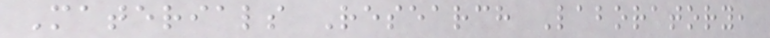Materials Research Laboratory,
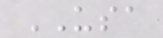USA
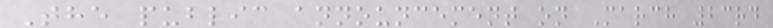The public announcement on March 23rd
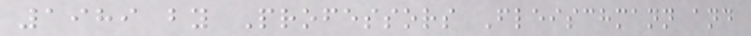1989 by Professors Fleischmann and
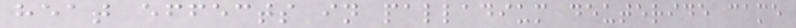heat effects in palladium deuteride came
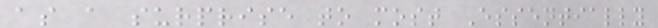as a surprise to most Essentially
